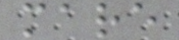mare
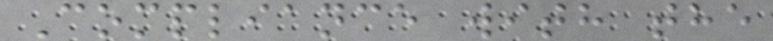Compliance with the
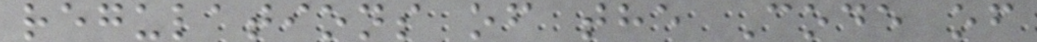regulations of the Code of
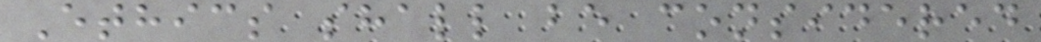Ethics shall be considered
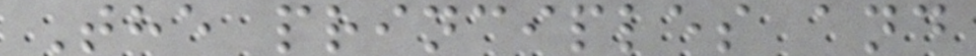The principles and
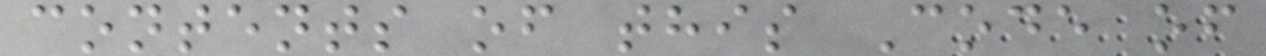contents of this Code of
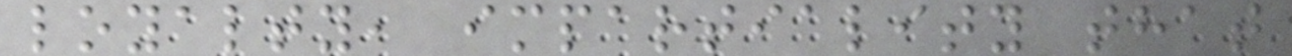loyalty, impartiality that
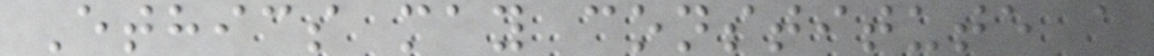Ethics may constitute a
